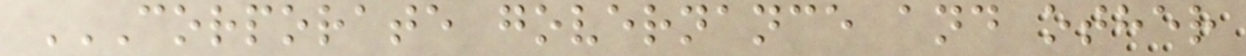CORPORATE GOVERNANCE AND OTHER
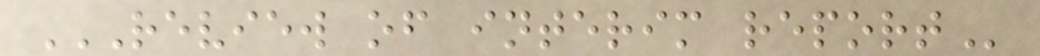REVIEW OF INTERIM REPORT
